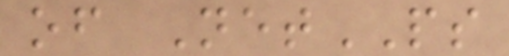of NetPS
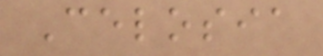Celosia
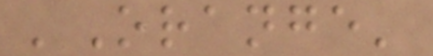'Orange'
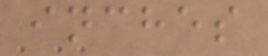inches
